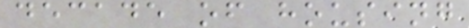decade of housing
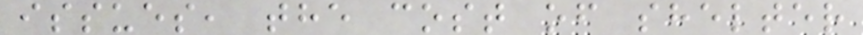issues, the cost of shelter
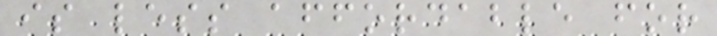is less affordable for
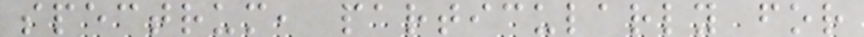spectrum, particularly for
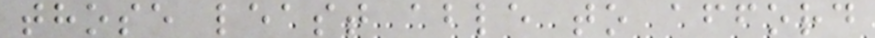those least able to afford
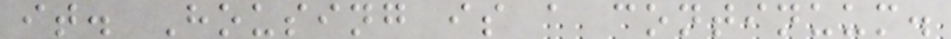it. Housing is a continuum.
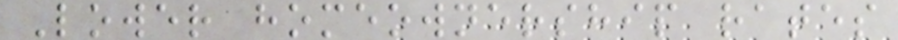Lower homeownership rates
